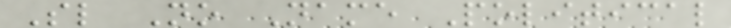Sl No Name Political
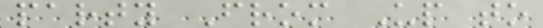party From Up to
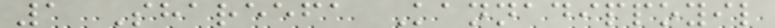1 Shareefa Kannadippoyil
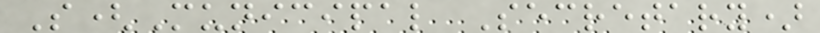S(Municipal Secretary)
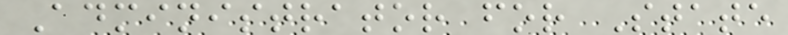Administrator for State
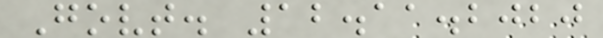Govt. 12.11.2020
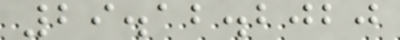29.12.2020
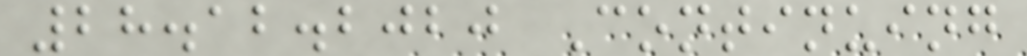28.12.2020 Continuing
